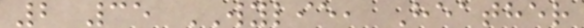2 35 WYLIE, Heather
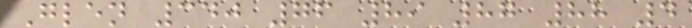Glen 340 76 89 87 88 4
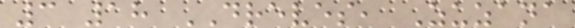3 18 DREVES, Zuzana
